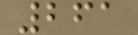261
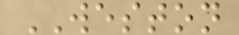WESTON
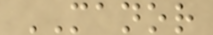MANOR
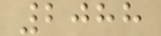2088
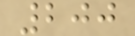200
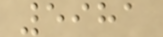5981
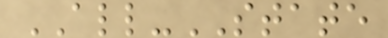ALL-STATE
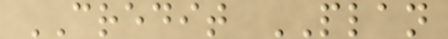CREDIT PLAN
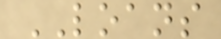LOANS
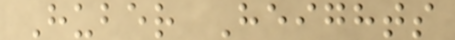Huber Heights
